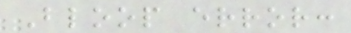Bloop error:
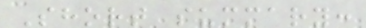Short summary:
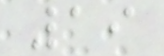19
